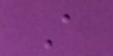A
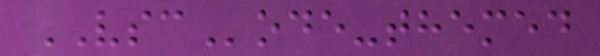VSCode-themed
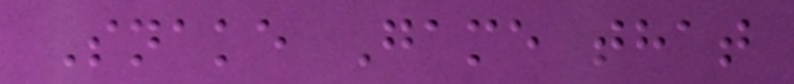Snake Game that
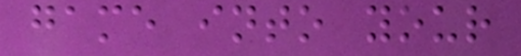game into your
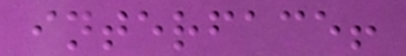interface!
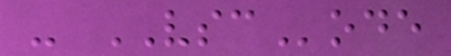- VSCode
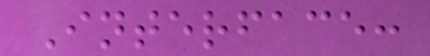Interface:
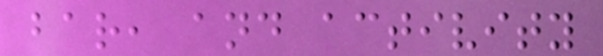bar, and activity
